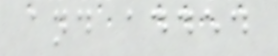and added
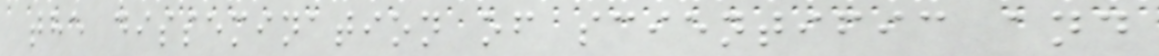the dissemination of scientific and
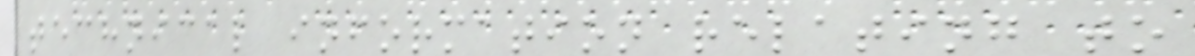technical information relating to
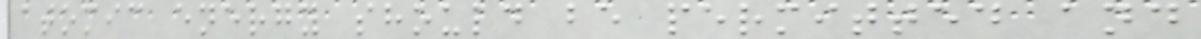atomic energy should be permitted and
